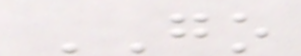GO
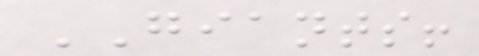GIANTS!
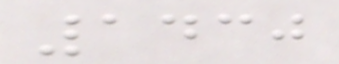1430
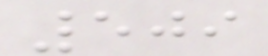509
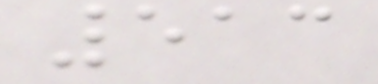513
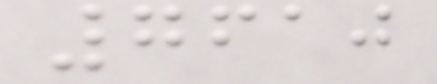7610
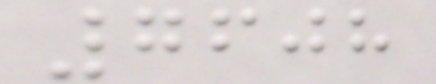7608
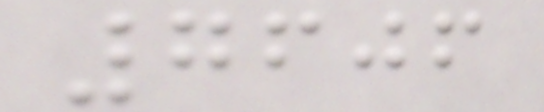7606
